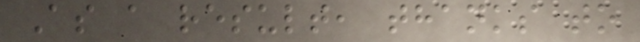As a result, thanks to
